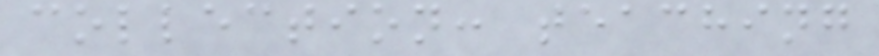collection: teaching
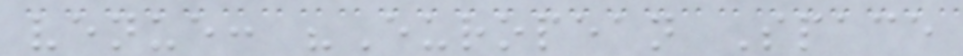venue: "European Space
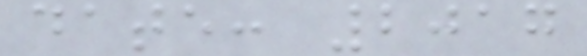date: 2017
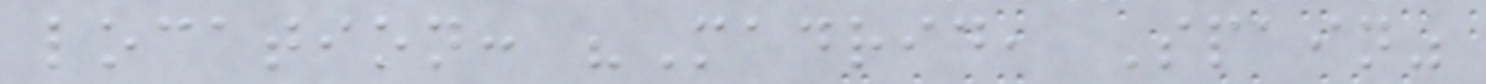location: "Madrid, Spain"
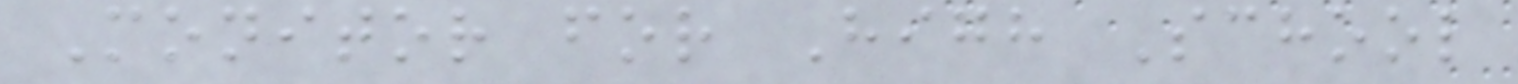Monitor for High School
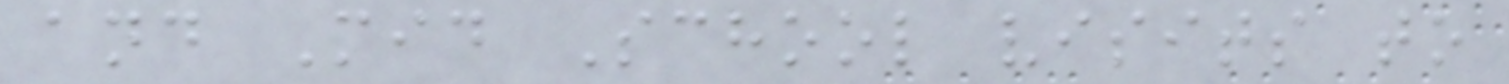and Mid School visits to
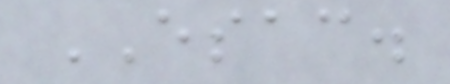ESAC.
